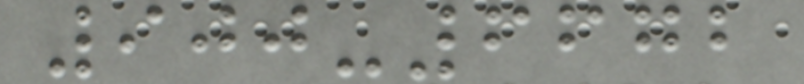900-6672
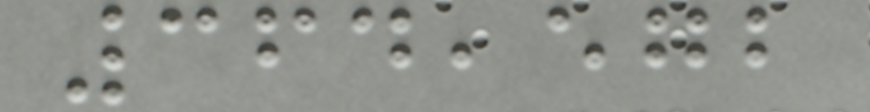364,572
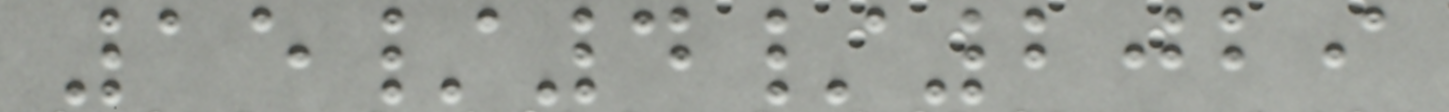15/4/2029
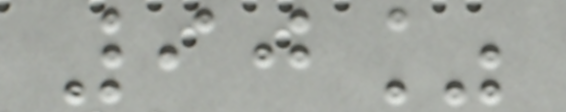90%
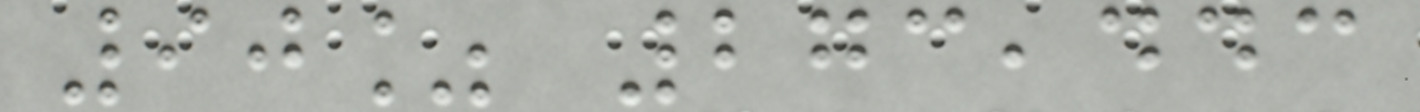90% 273,443
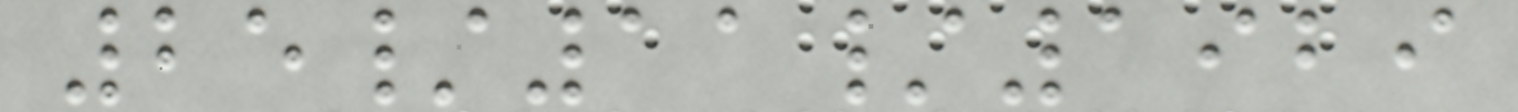25/11/1929
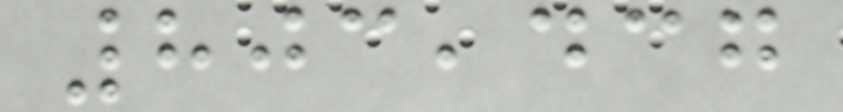803,437
